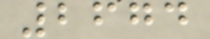2674
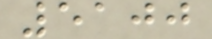5100
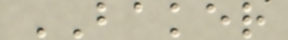BAKER
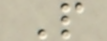P
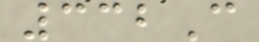332C
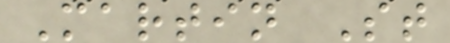Martin St
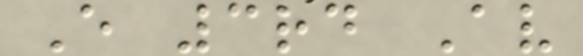E 3rd Av
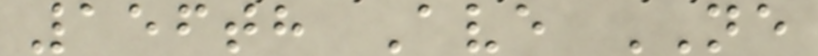156th Ave NE
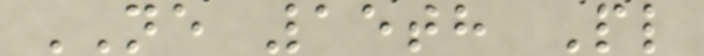NE 15th Pl
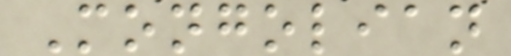Mongolian
